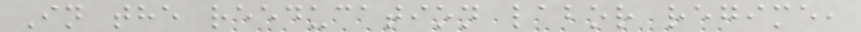In the reeducation labor regime,
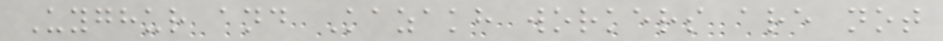Uyghur and Kazakh workers are not
